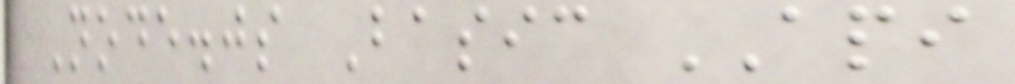Node.js Basic API
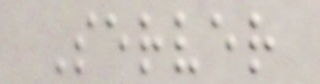Server
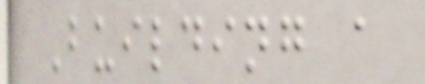Building a
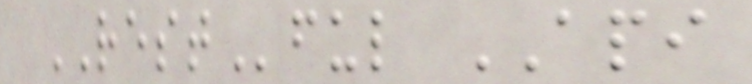RESTful API
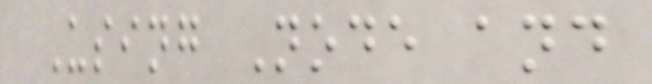Using Node and
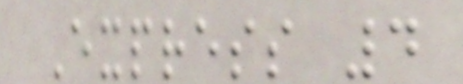Express 4
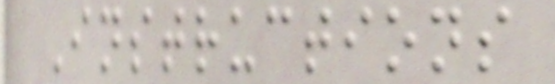Instructions
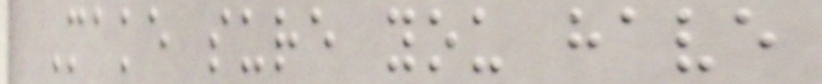Make sure you have
